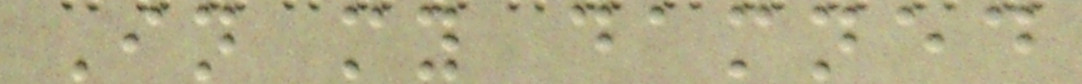In my damned
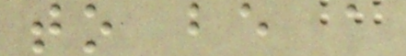to be a
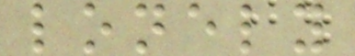lonely
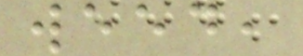weed,
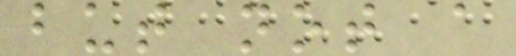but not a
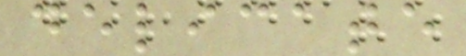delicate
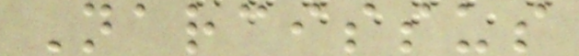Narcissus
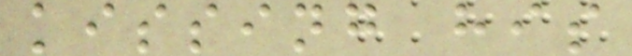kissing his
